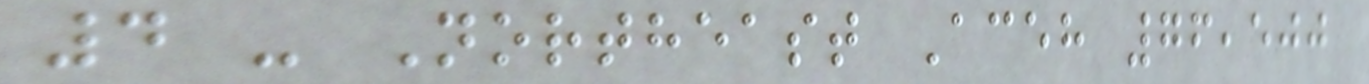4 - Northeast Aceh 76,500
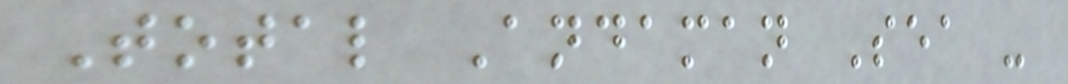Total Andaman Sea -
